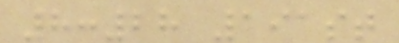8:28 191st
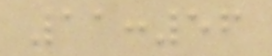11:56
